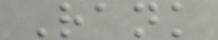Rank
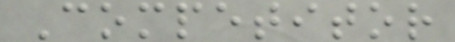Competitor
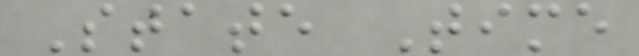State Time
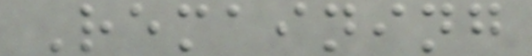Remaining
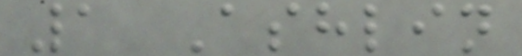1 Ashlin
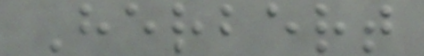Herbert
